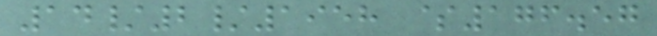14/2/1958 $176.57
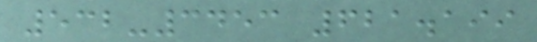532-3453 621.199
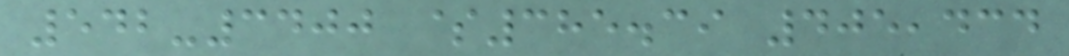542-3400 $385.39 405,434
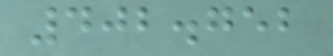402.752
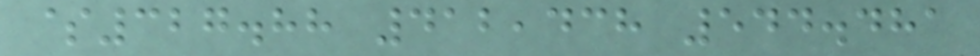$327.88 412,438 544.481
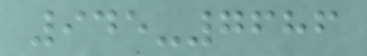945-7686
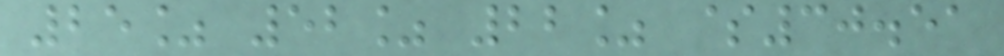25% 52% 22% $30.51
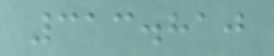313.810
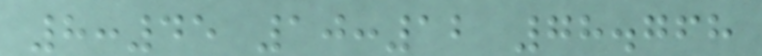8:45 10:12 78.768
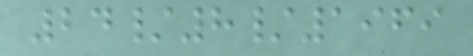24/8/1969
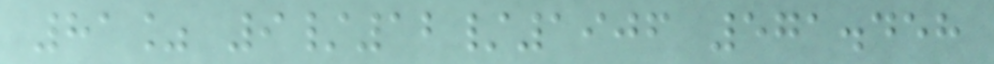81% 9/12/1906 571.458
